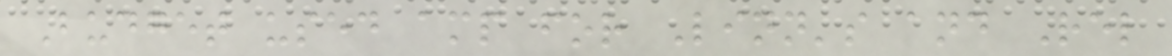Budget used amp for Linn's and Rel
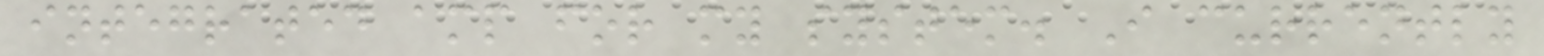integrated amp for my system. I currently
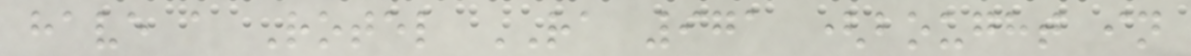have a Rotel RA 971 (bought in
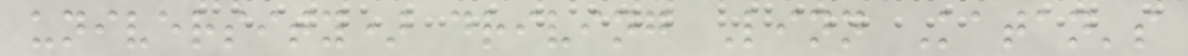university) driving Linn Katan's
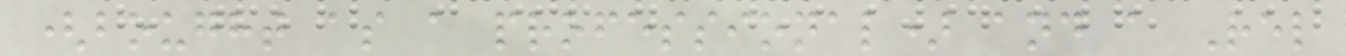(bought as a professional) and a Rel
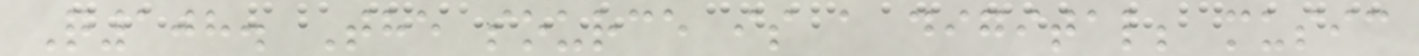Q108. The source is a digital; music
